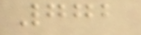772
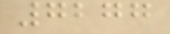7277
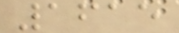1615
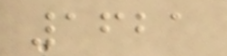1621
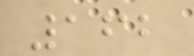162
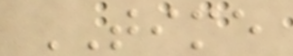TIME
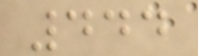444
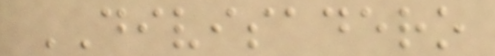DIVISADERO
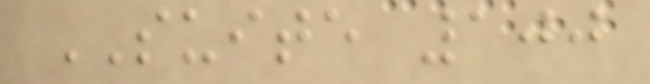SUITE 100
